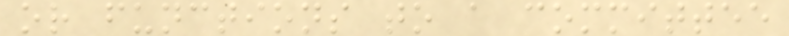or functions to a committee
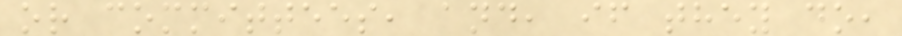or committees, and, if they do,
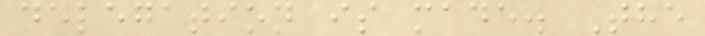delegation is made. The
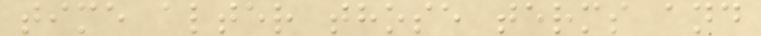time alter those terms and
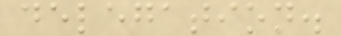delegation.
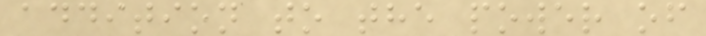addition to the power of
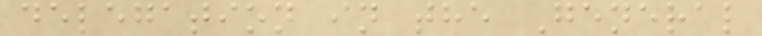delegation in the General
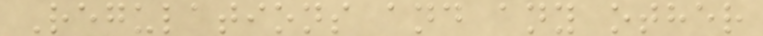Regulations and any other
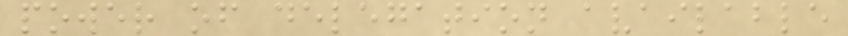power of delegation available
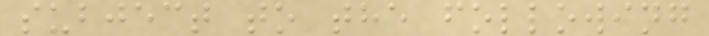subject to the following
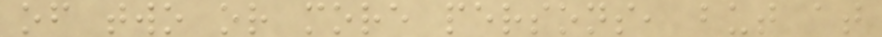of two or more persons, but at
